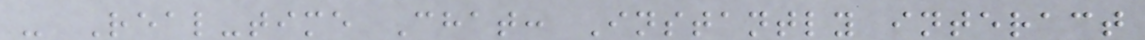- Real-time Chat: Instantly interact
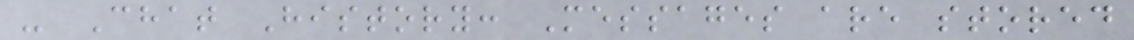- Chat History: Messages are stored
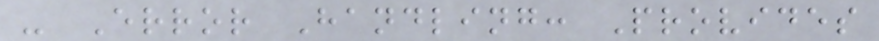- Error Handling: Provides
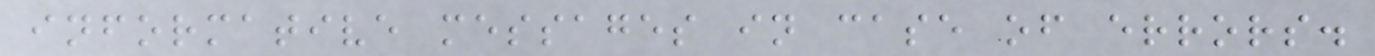informative messages in case of errors.
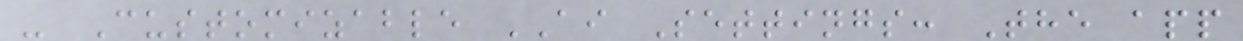- Customizable AI Settings: The app
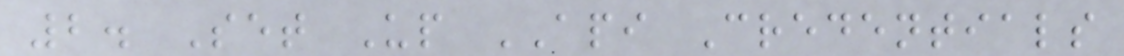2. Set Up API Credentials
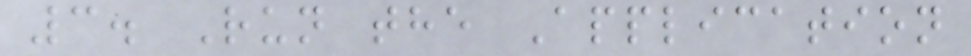3. Run the Application
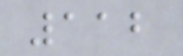112
